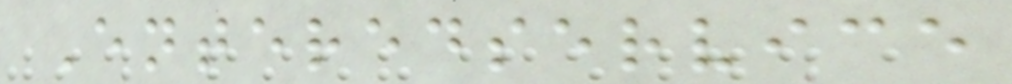Enteredservice
